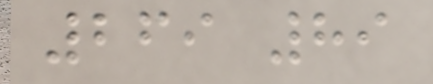269 89
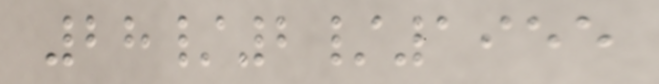28/2/1955
